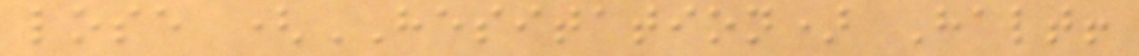lose (HESITATION) Halt!
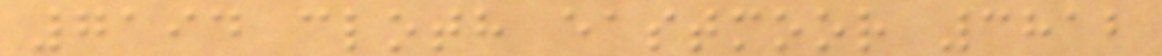7194 cloth eastmoor 3812
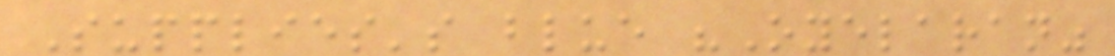Supplies's blue "Oyelaran"
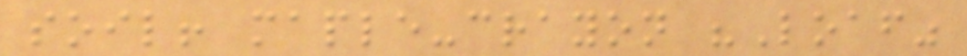soil! maple-crayon "Loaf"
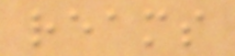reams
